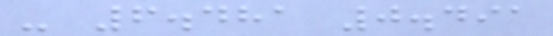- 6.481 0.491
